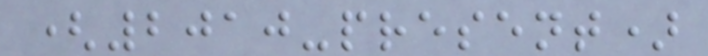(2010-present)
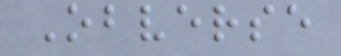Obverse
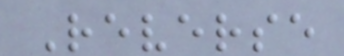Reverse
